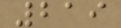219
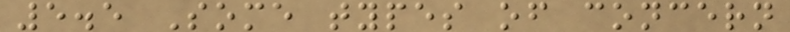5.5 Some types of concern
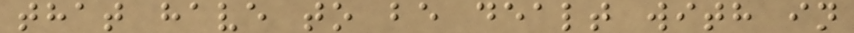that have to be dealt with in
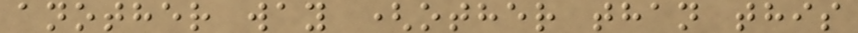another way (other than this
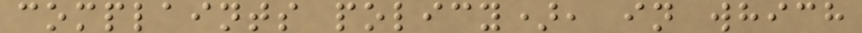complaints policy), in which
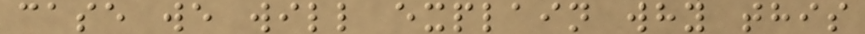case we will explain why this
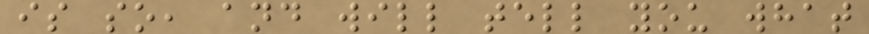is so, and will tell you what
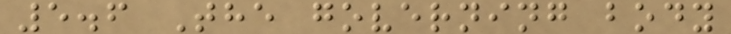5.6 The governing body
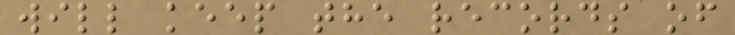will keep the records of
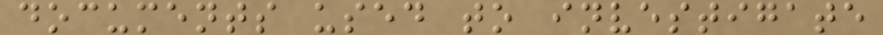documents used to investigate
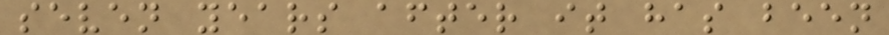seven years after it has been
